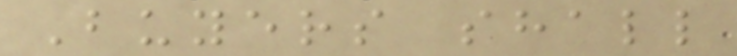Buyers shall
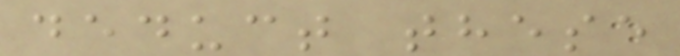deduct these
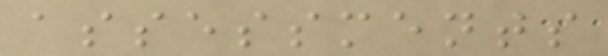assessments
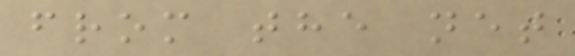from the net
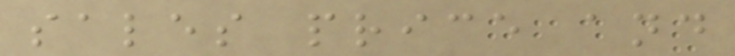sales price and
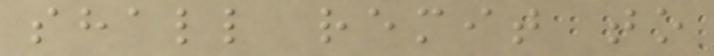shall remit to
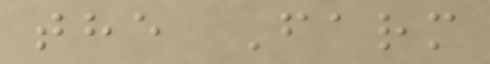the Farm
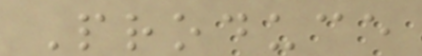Produce
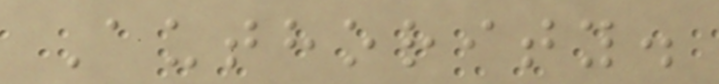Authority.
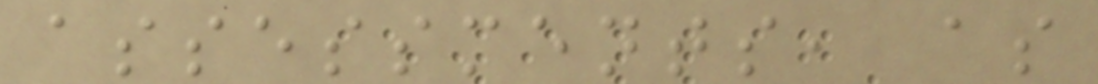assessments, as
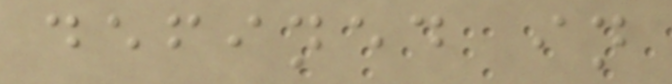defined in
